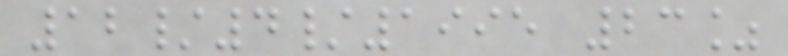12/4/1995 23%
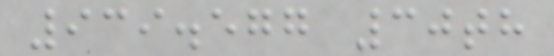939.577 30th
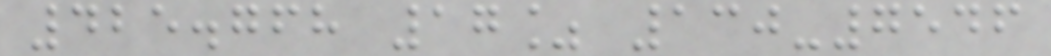425.768 17% 130-7546
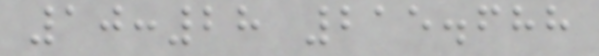10:28 215.688
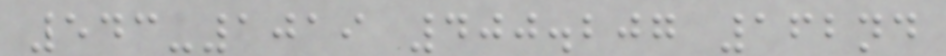543-1019 400.207 162nd
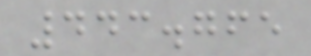443.765
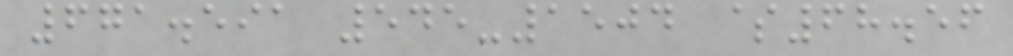671.591 545-1504 $68.56
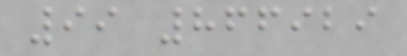99 866929
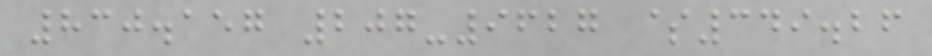830.157 207-9627 $349.26
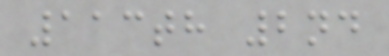113th 2nd
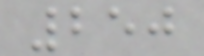250
